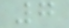7
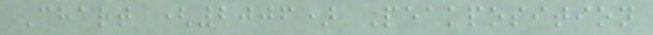Chart (2006) Peakposition
